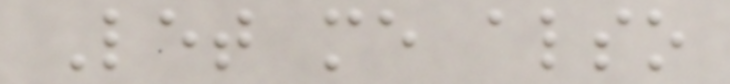Let me also
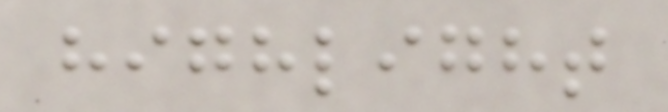highlight
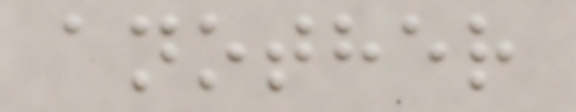another
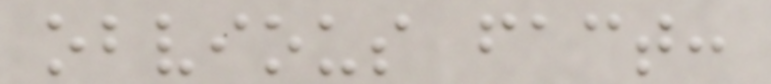obvious fact:
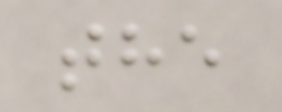the
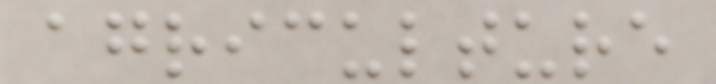agriculture
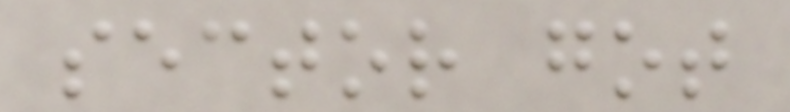sector got
